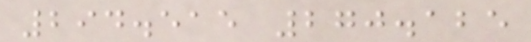294.515 270.125
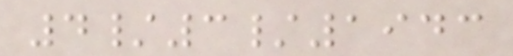4/3/1943
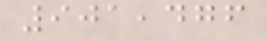901,476
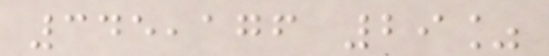345,176 29%
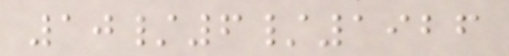10/6/1926
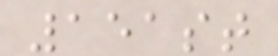151st
